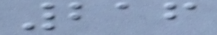216
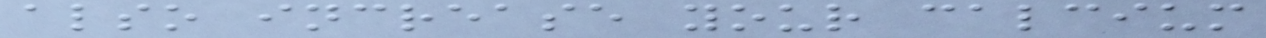also increase your calcium
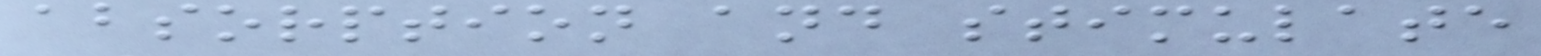absorption and stimulate
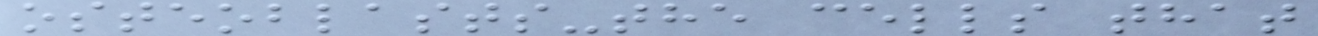osteoblasts-the cells that
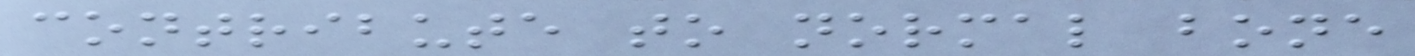contribute to normal bone
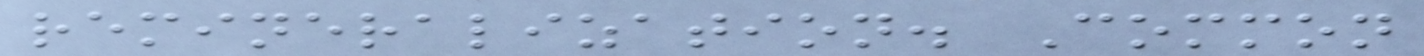remineralization. Common
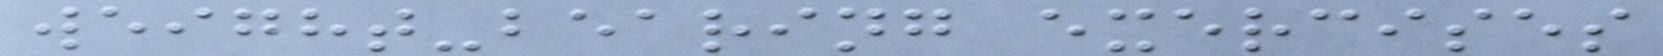weight-bearing exercises
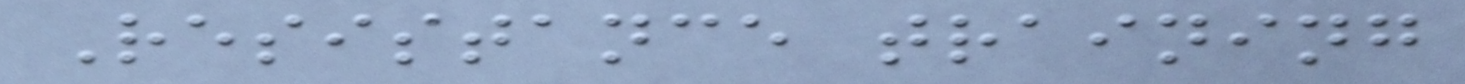Resistance training
